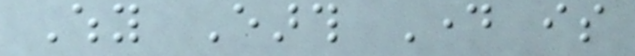Why Earth Day is
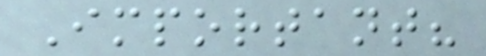Important?
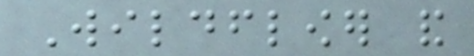Wildflower and
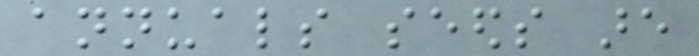annuals seeds are
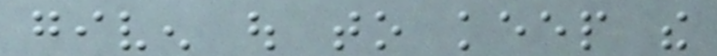given out to keep the
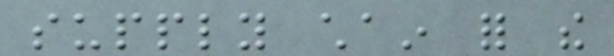supply chain for the
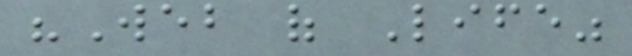"Web of Life"
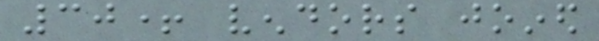30+ vendors joined
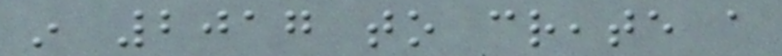in 2017 to create a
